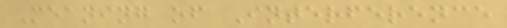Meaning of Interference
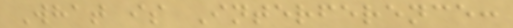What is Interference:
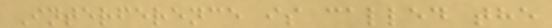Interference is called the
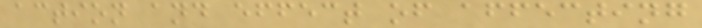action and effect of affecting
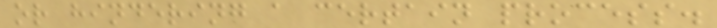or hindering a certain process.
